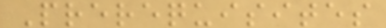Prerequisites
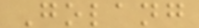Golang
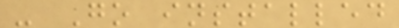- Go installed
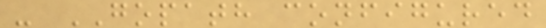- GOPATH configured
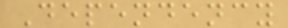Dependency
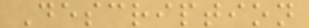Description
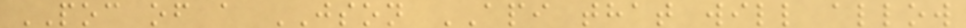POC of a JSON API that will allow
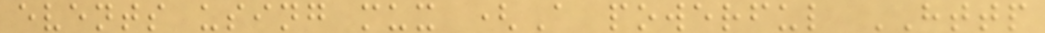events using mux (A powerful HTTP
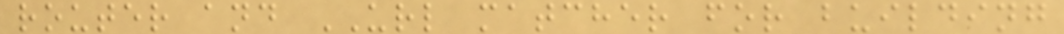router and URL matcher for building
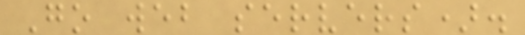Go web servers).
